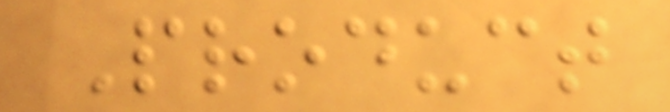Product
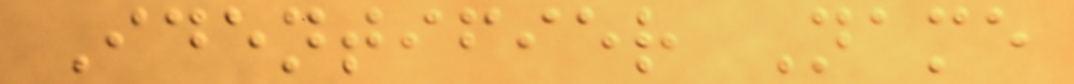Identifier Name
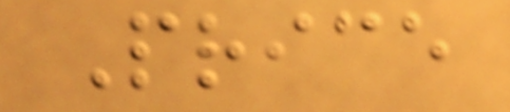Price
